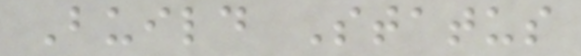Build Status
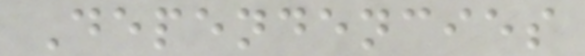Dependencies
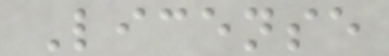License
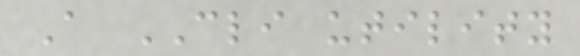A CLI utility
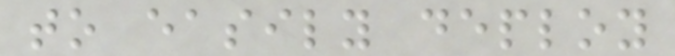to easily deploy
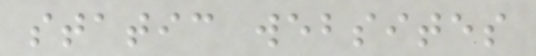static websites
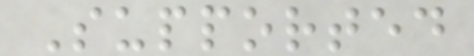Supported
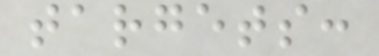targets:
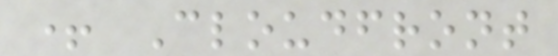+ Cloudfront
